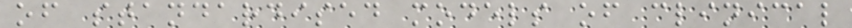of standardised models of clinical
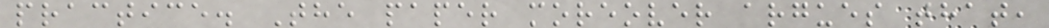practice. The paper moreover argues that,
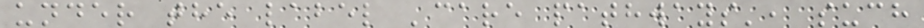under the label 'care pathways', such
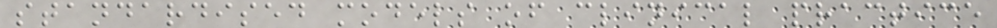standardised models of clinical practice
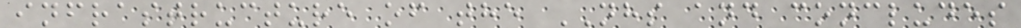infrastructure of the NHS and concludes
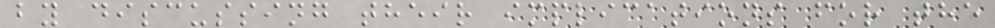by discussing their implications for the
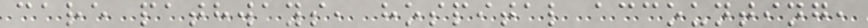care pathways, hospital accounting,
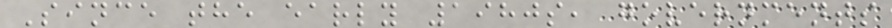Since the early 1980s, governments
